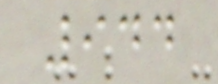944
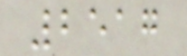2517
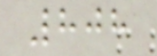808
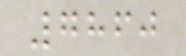7860
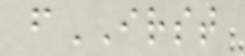fIRST
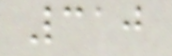310
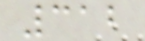312
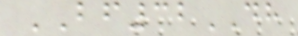BF32DH
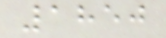1850
